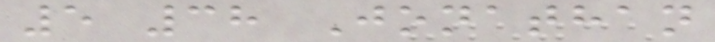5 38 Jonathan
